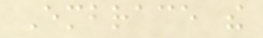Embrace the
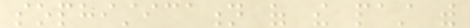sophistication of the past with
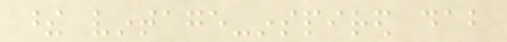these vintage-inspired dab
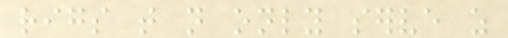rigs that not only serve as
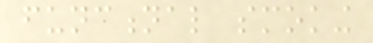functional smoking
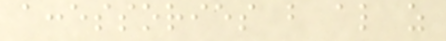accessories but also as
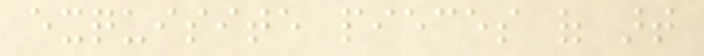exquisite pieces of art
